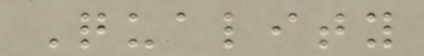Quality
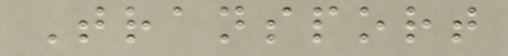Transport
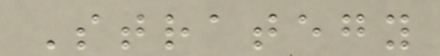Strategy
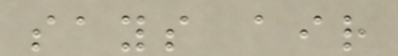says air
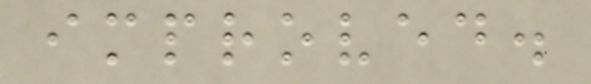improved.
